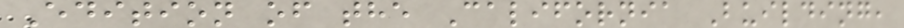Edition of the California Building,
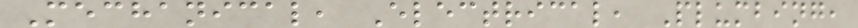Mechanical, Electrical, Plumbing,
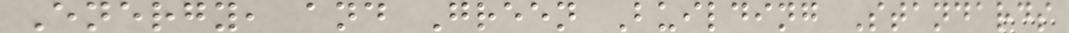Energy, and Green Building Standards
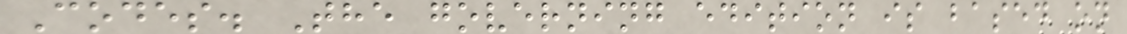Codes. The governing edition is based on
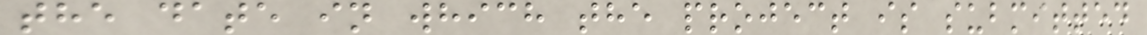the date in which the project is submitted
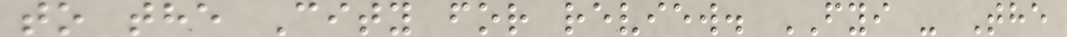to the City for review. FYI - The
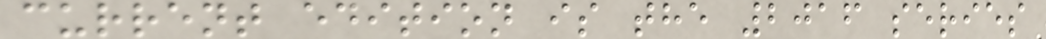current edition is the 2016 series
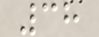38
